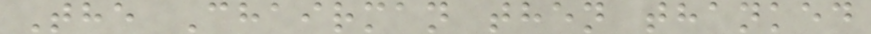The Chairman then thanked
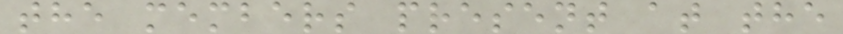the members present at the
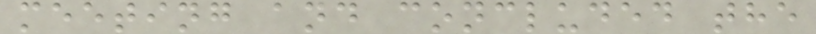meeting and concluded the
